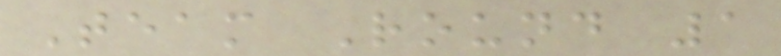Team Round 1
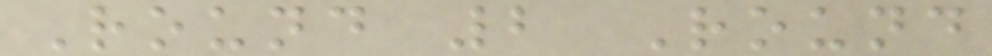Round 2 Round
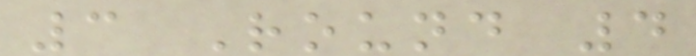3 Round 4
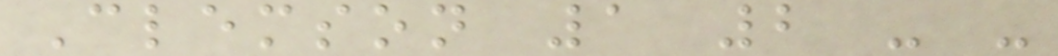Clemson 1 2 - -
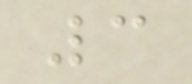3
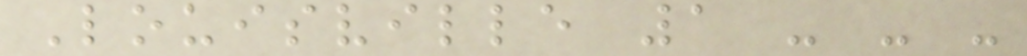Louisville 1 - - -
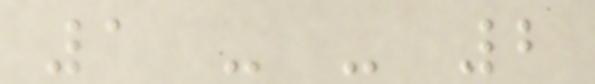1 - - 2
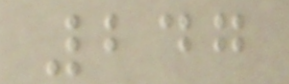247
